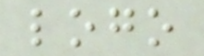logo
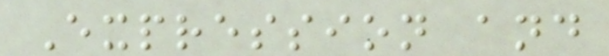Expression and
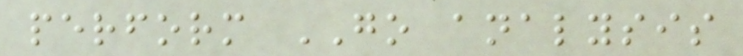perform GO analysis
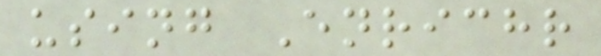using Enrichr
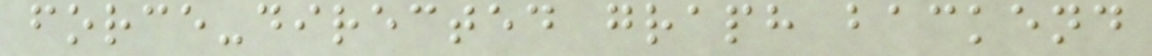force-directed graph backend
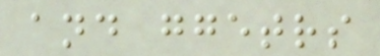and ggetrs
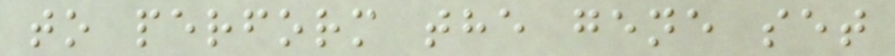to perform the gene set
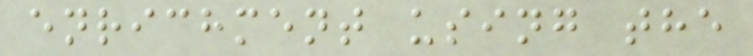enrichment using the
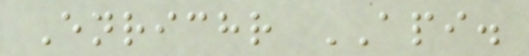Enrichr API.
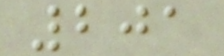201
